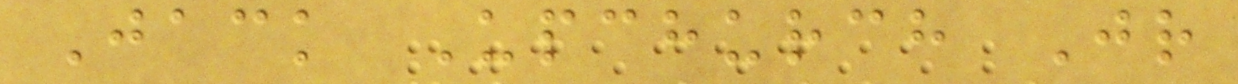Jack Upchurch Jr
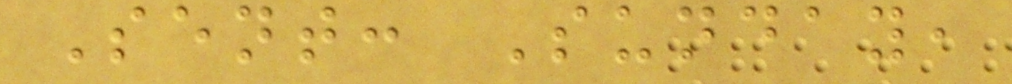Sent: Sunday,
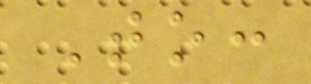To:
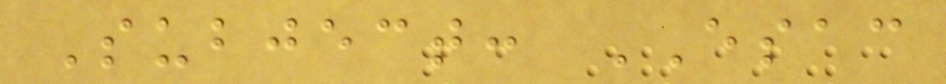Subject: ESAC
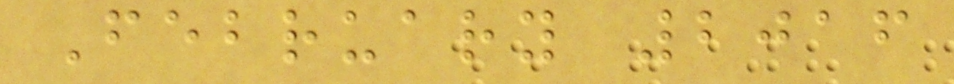February 2016
